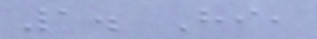1. Hi,
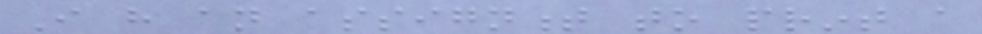I have an assignment to print a
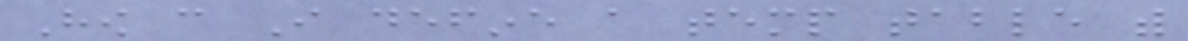How can I define a temp table with
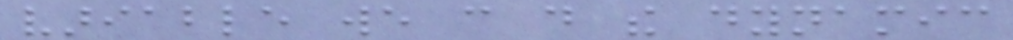variable we can do the dynamic
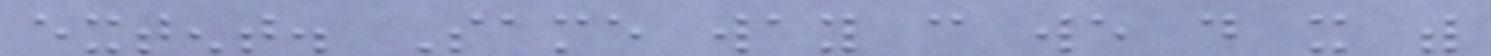extent. Same way can we do it with
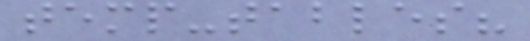temp-tables?
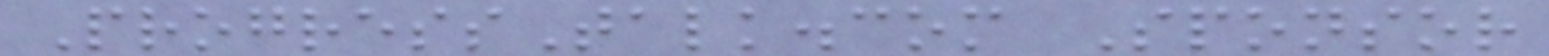ProgressTalk.com Sponsor
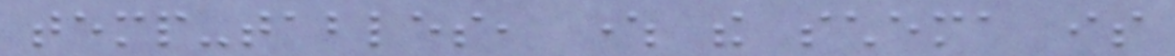temp-tables, where the schema is
